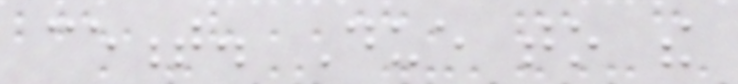cement. Due to the
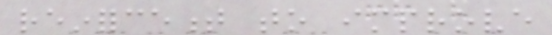reinforcement to improve
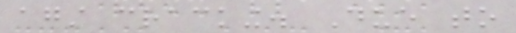against cracking. Due to
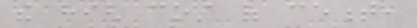the high cost of cement,
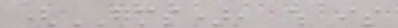(GMS), which is
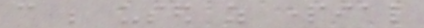can be used as partial
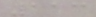113
